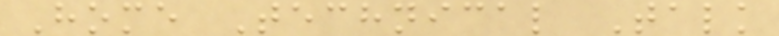Home Technical Talk
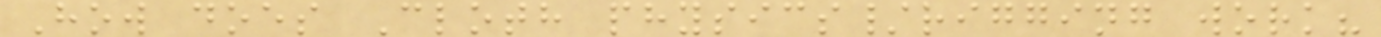How does Cloth physics/rigging work?
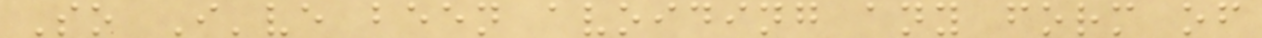So I've been avoiding any form of
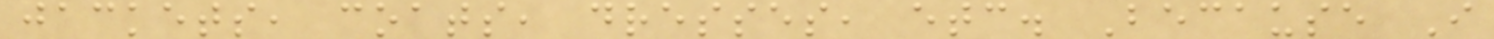jackets, coats, dresses, etc. Because I
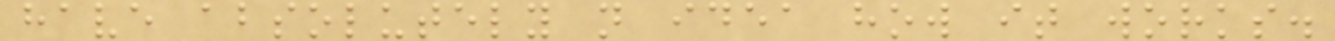have absolutely n idea how it works.
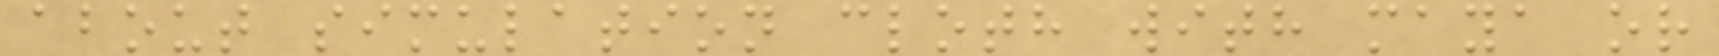about simulation cloth with maya or
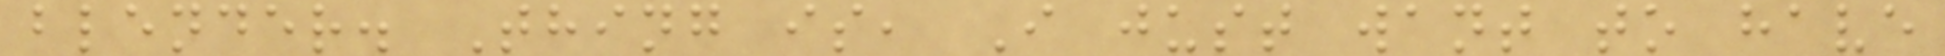blender. Thing is, I just want to have
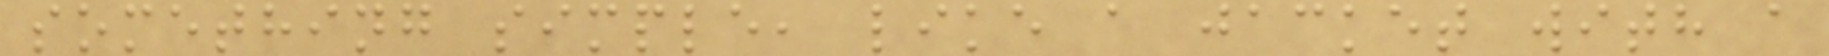something simple, like a jacket with a
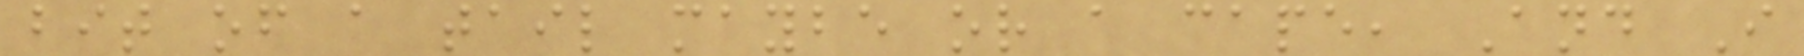bit of a tail maybe or a cape, And I
